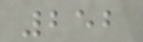252
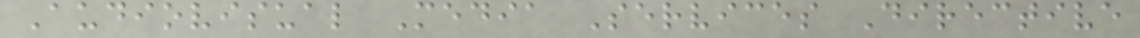Audiovisual Media Services Directive
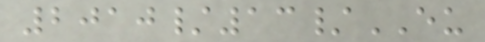2010/13/EU
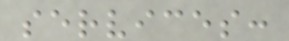services:
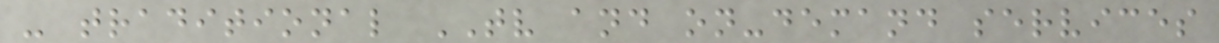- traditional TV and on-demand services
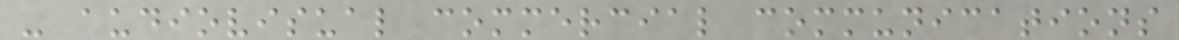- audiovisual commercial communications
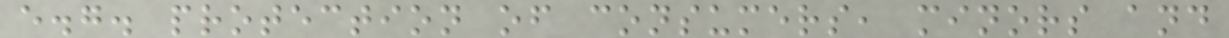e.g. protection of consumers, minors and
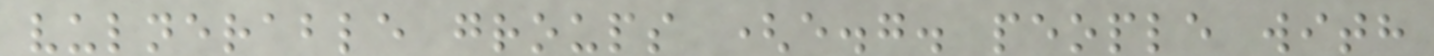vulnerable groups (e.g. people with
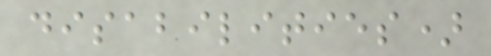disabilities)
